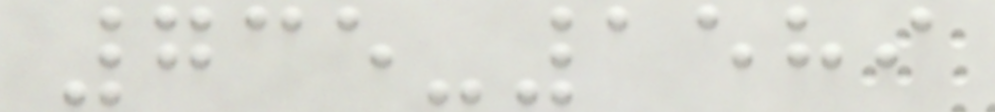735-1589
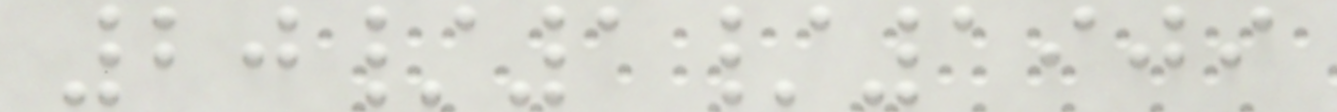20/1/1909
